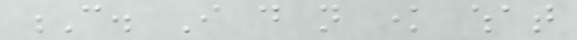C. I do not know what
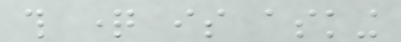this question is asking
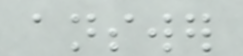answer
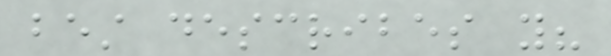best describes you?
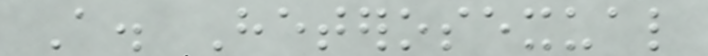A. Heterosexual
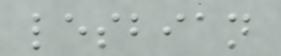lesbian
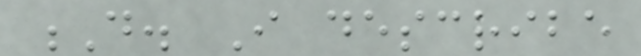D. I describe
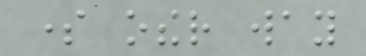some other way
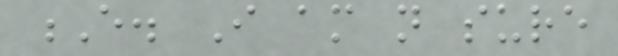E. I am not sure
